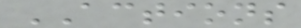ACTIONS
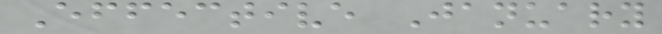Effective January
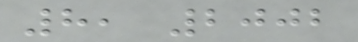8, 2002
